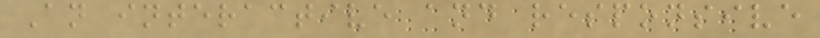An interactive and responsive
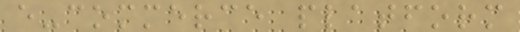e-commerce platform
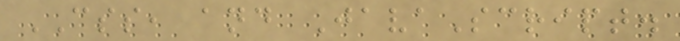CSS, and JavaScript.
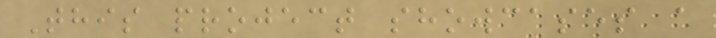This project showcases a
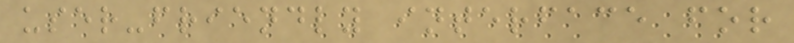user-friendly interface for
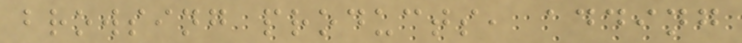browsing products, adding
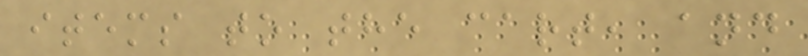items to the cart, and
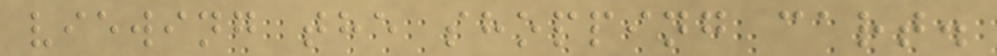viewing the shopping cart.
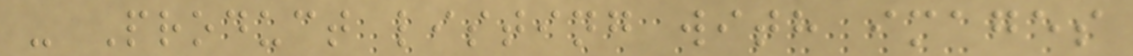- Product listing with images
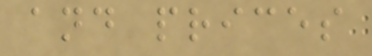and prices
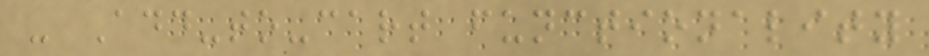- Add-to-cart functionality
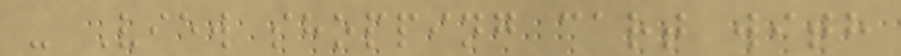- View shopping cart with
